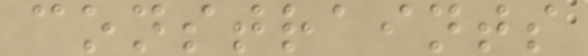constraints
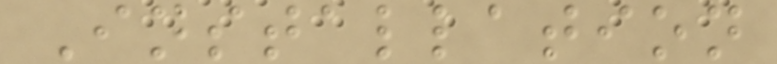Installation
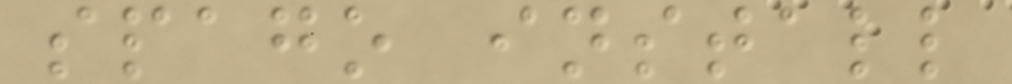spago install
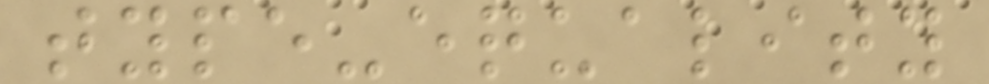type-equality
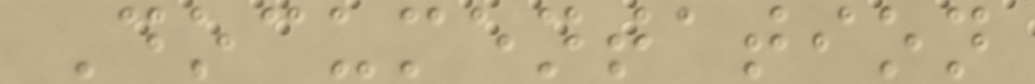Documentation
